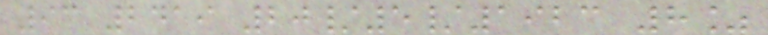93 2419 20/5/1923 8%
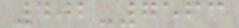402-7563
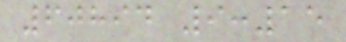60894 9:15
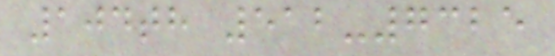104th 512-7325
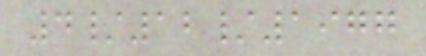4/12/1977
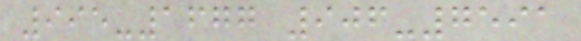995-1677 906-7591
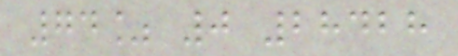74% 0 28428
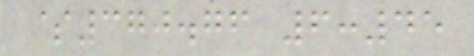$370.76 6:45
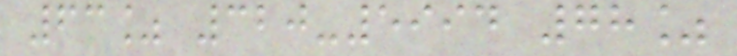63% 320-5994 78%
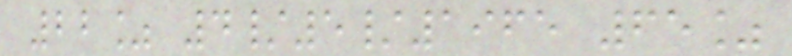22% 4/5/1965 65%
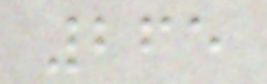265
